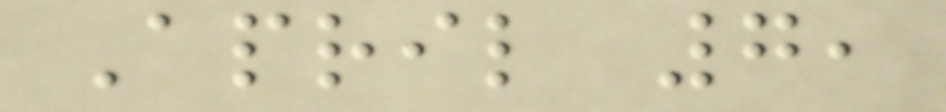April 7,
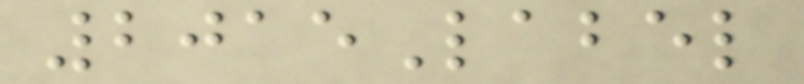2015Label
